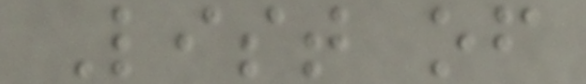List of
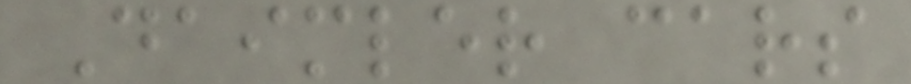Daimler cars
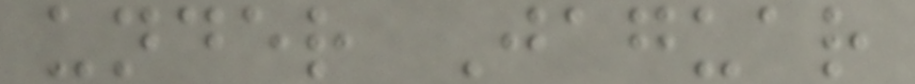under Jaguar
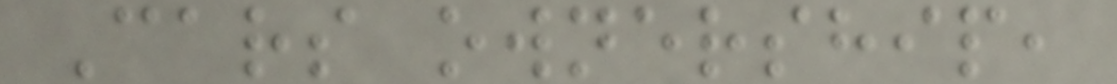Cars ownership,
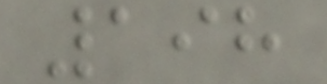198
